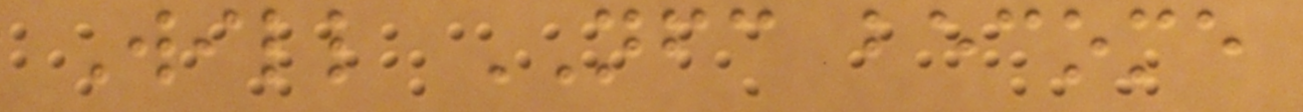Will NFC become
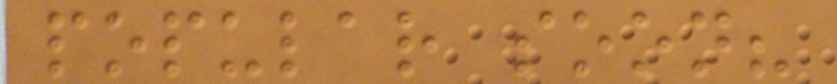popular soon?
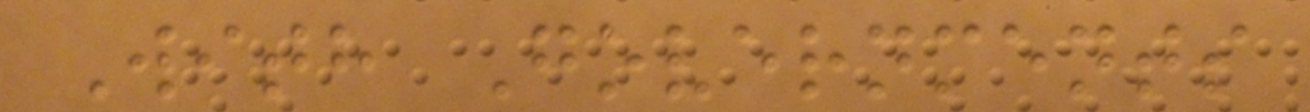With Governments
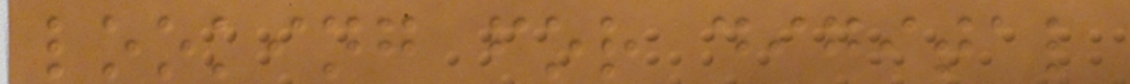looking for digital
